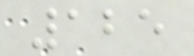125
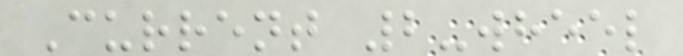Current 2-wheel
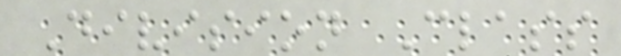Division Class
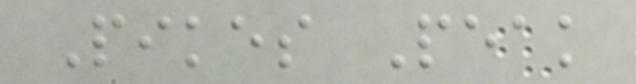Pikes Peak
